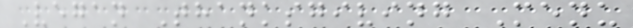Vegan Thanksgiving Menu
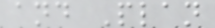and Plan
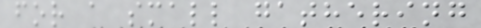for a small gathering
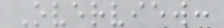Overview:
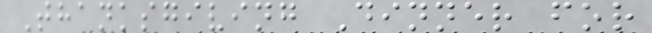Thanksgiving Dinner for
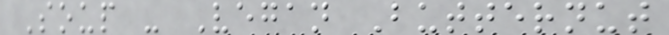Soup - Vegan Butternut
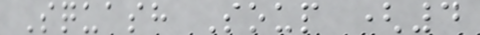Squash Soup (4
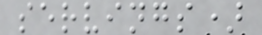servings)
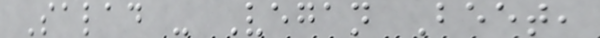Salad - Vegan Beet,
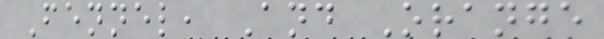Fennel, And Orange
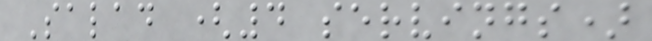Salad (4 servings)
